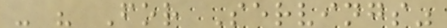- " For Servings"
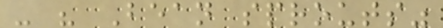- " Bean sprouts"
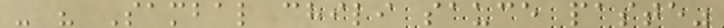- " Sambal chili sauce paste"
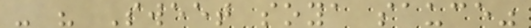- " Sweet soya sauce"
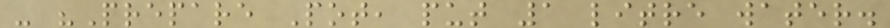- "Prepare Pot, put 1 litre water.
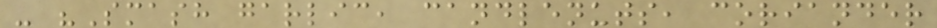- "Smash garlic, candlenuts, coriander
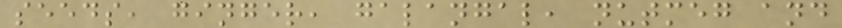seeds, ginger, galangal, nutmeg and
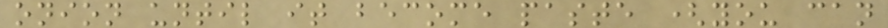onion until it become paste (you can
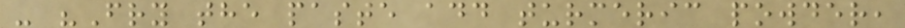- "Fry the paste add turmeric powder,
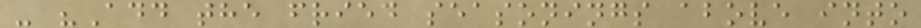- "Add the fried seasonings above into
